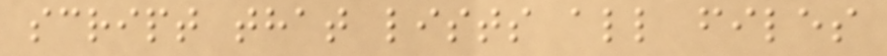script that lists all files
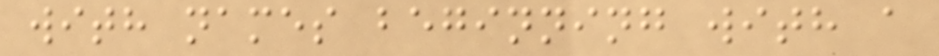with names beginning with a
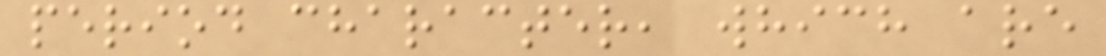period character, which are
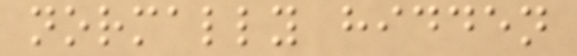normally hidden
